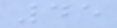45
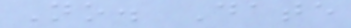No. Date
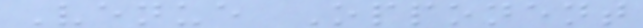Venue Opponent
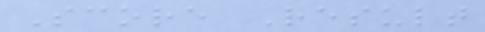Score Result
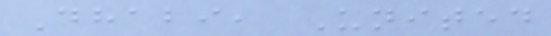Dhabi, United
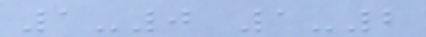1-0 1-2
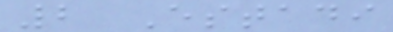2 Estadi
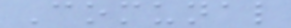Comunal
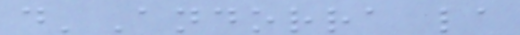d'Andorra la
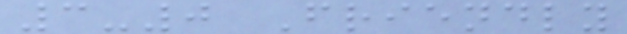3-0 Friendly
